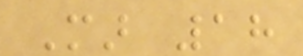Mar 18
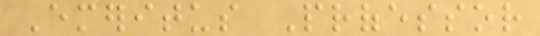Emeritus Professor
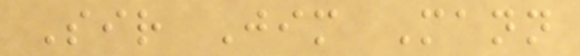Sir Jim Mann
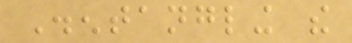Disentangling the
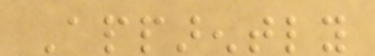Apparently
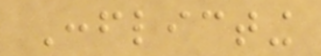Conflicting
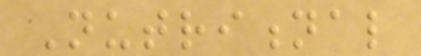Nutritional
